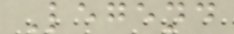Legend
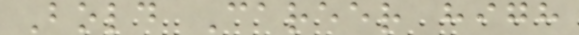Bold Career high
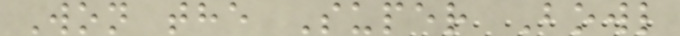Won the Super Bowl
